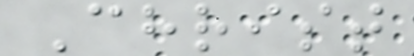Christ
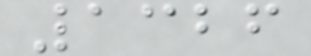1326
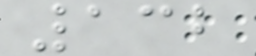132
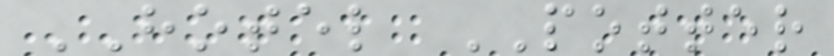HOTEL POTTER
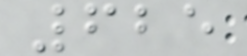625
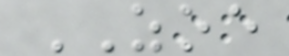ZOE
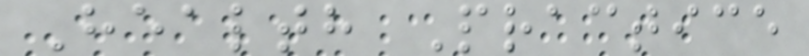Health Practice
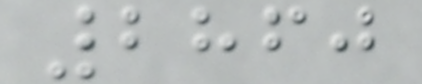2860
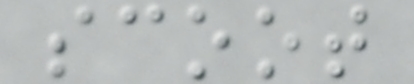scoot
